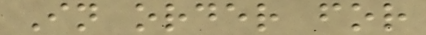In order for
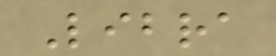Libra
